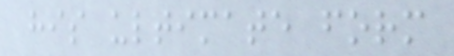his ultimate form
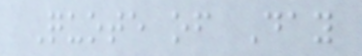Quote of Day
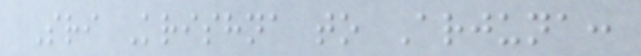Sri Krishna to Arjuna:
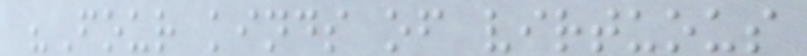"Four kinds of virtuous
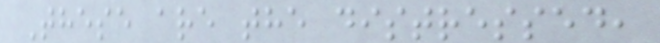These are the distressed,
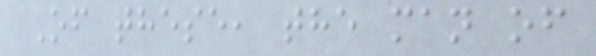Of these, the man of
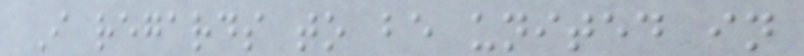I regards to be united in
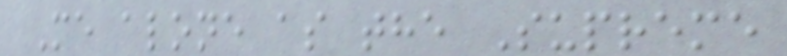Me alone as the Supreme
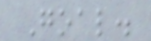Goal.
